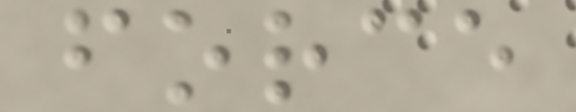force
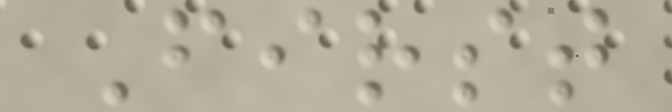First
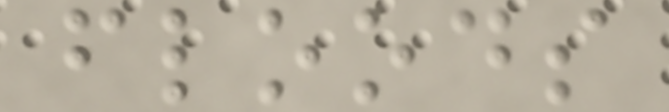floods
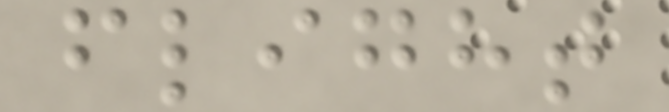flight
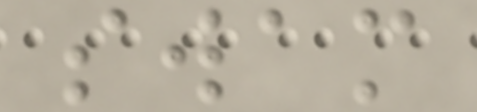swam
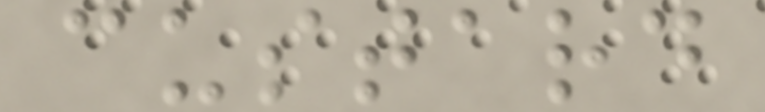custard
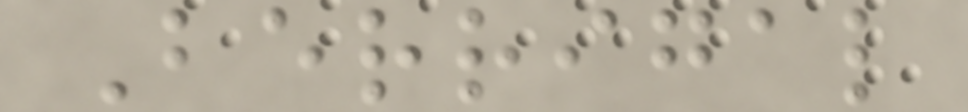Berrigal
